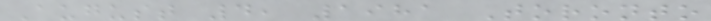August 4, 1981 Toronto
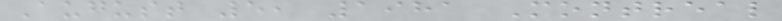August 5, 1981 Montreal
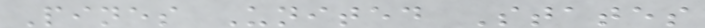Pines United States
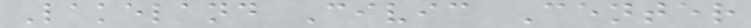Lakeland Civic Center
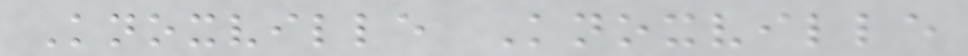Knoxville Knoxville
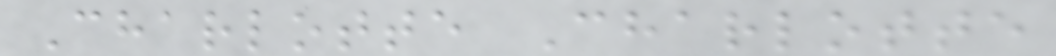Charlotte Charlotte
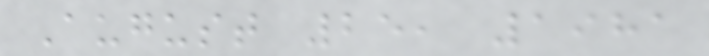August 25, 1981
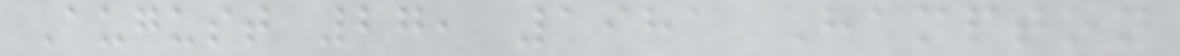August 27, 1981 Hampton
